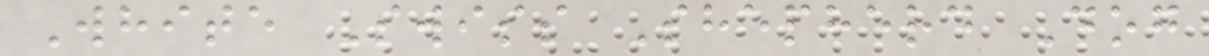White Swiss Shepherd Dog
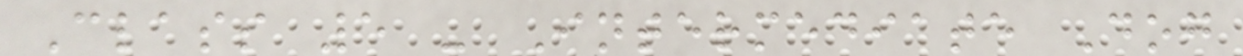Class 5 - Intermediate Dog
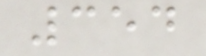354
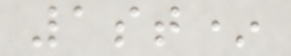1st*
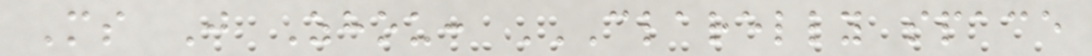Ms J Zhou: CLARELLY SPACE
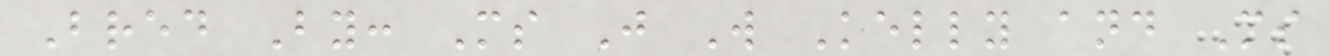Bred By: Ms J W Kelly and Ms
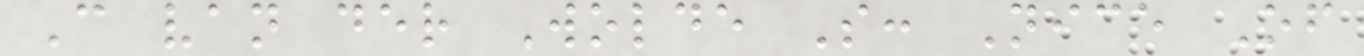C van der Wolde S: Nice Of
